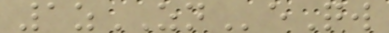1zZNeQw
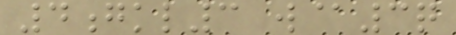4gkl3 w@3q
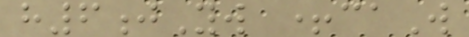h6jYw +caW
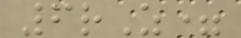6rZ=
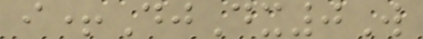i+DjDx0W
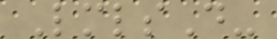LmlsD-
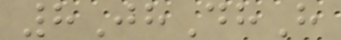8JhDhH
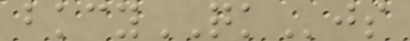bkcyQKjs
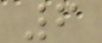6
